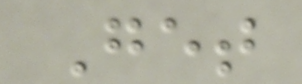Get
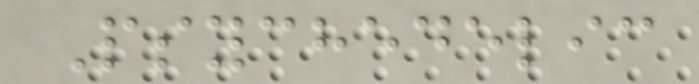Psychedelic
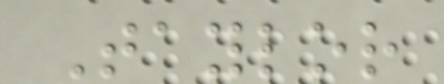Taylor
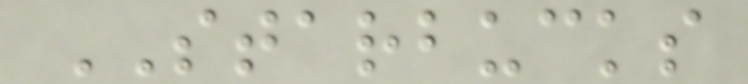STARBUCKS
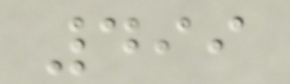499
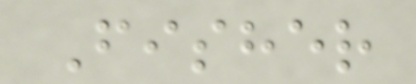Fisher
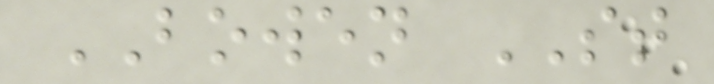BOWEN ST
